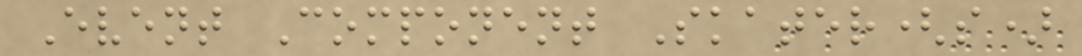Event Component Skater(s)
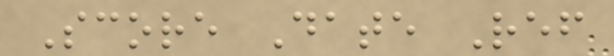Score Date Ref
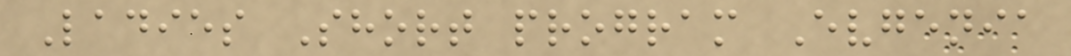Ladies Short program Evgenia
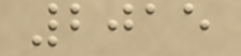2015
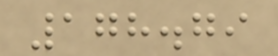178.79
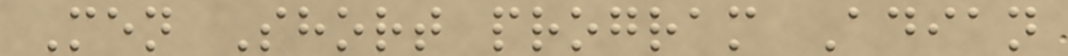Men Short program Adian
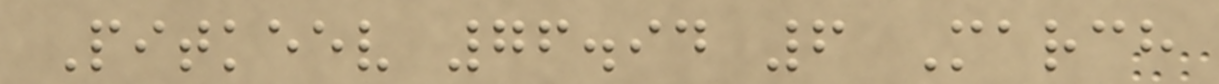Pitkeev 76.94 6 March
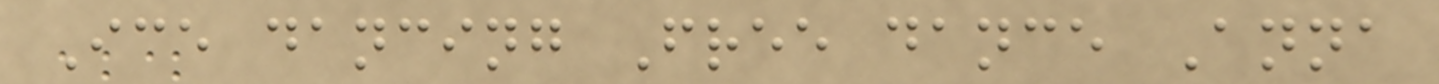Ice dancing Free dance Anna
